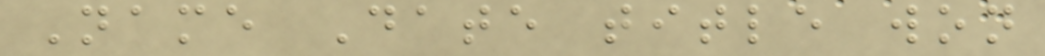Name Date title won
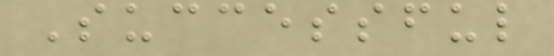Successful
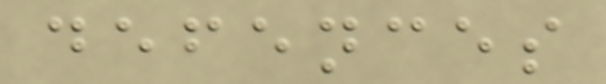defences
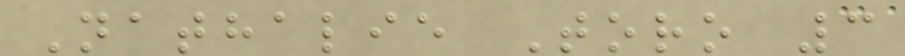Nathalie Toro 3
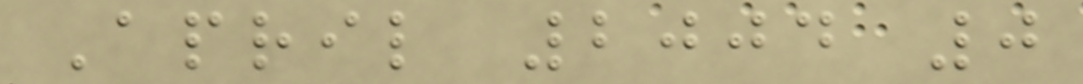April 2004 0
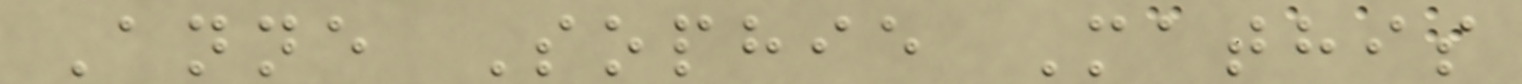Anne Sophie Mathis
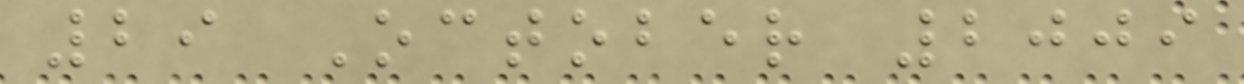29 October 2009
